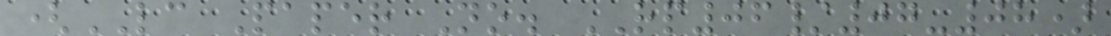(LC Paper No. RP06/07-08)
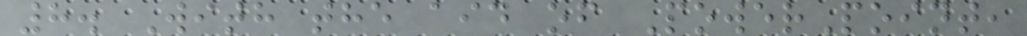8. With the aid of PowerPoint,
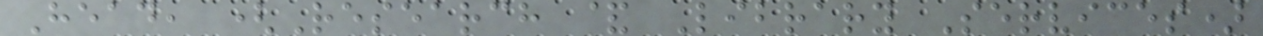Head, (Research & Library Services)
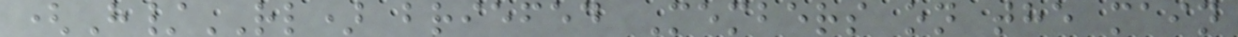(H/RL) briefed Members on the main
